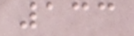133
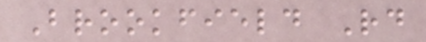Brookfield Rd
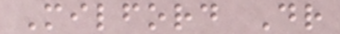Milford Dr
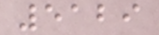5129
